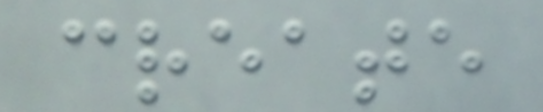create
